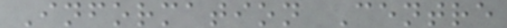Information Centre
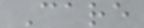Care
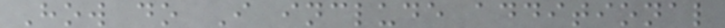How do I include additional
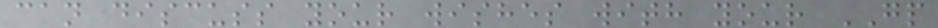can discuss your wishes with your GP
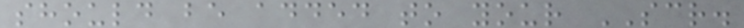should be added to your SCR.
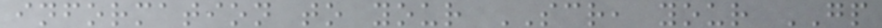information to your SCR, your GP
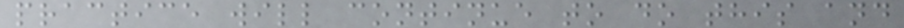practice will continue to do this and
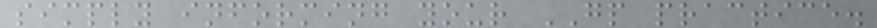simply informing your GP practice.
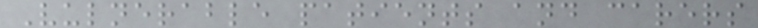Vulnerable patients and carers
